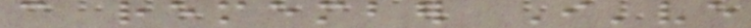can remember I've
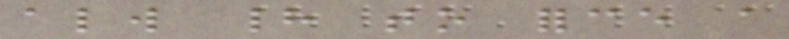always had to force a
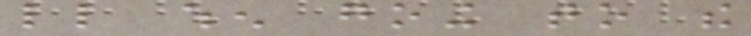little when going to the
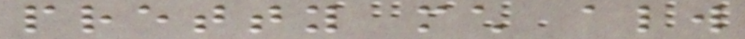pretty much always
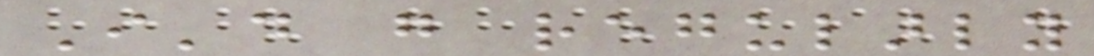I'd go regularly
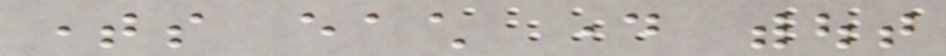times each day without
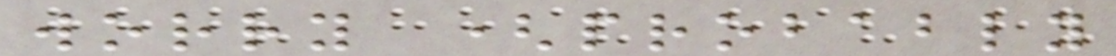worry (probably
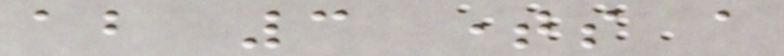about 3 times a
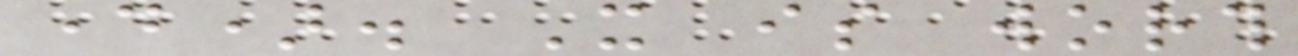day). It is worth
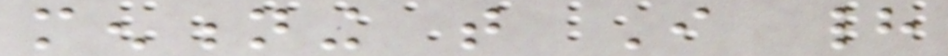mentioning that I had
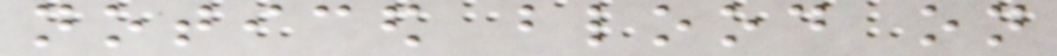noticed blood on
